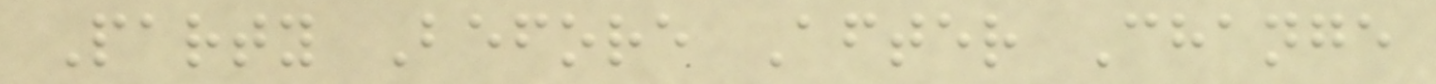Party Before After Change
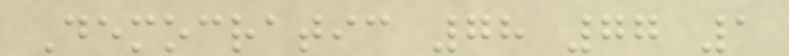Democratic 78 77 1
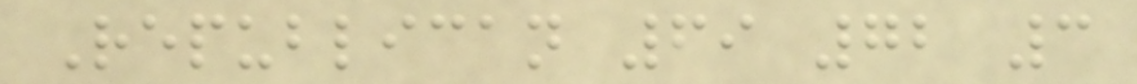Republican 69 72 3
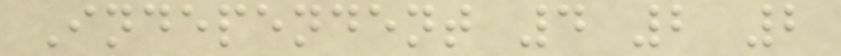Independent 4 2 2
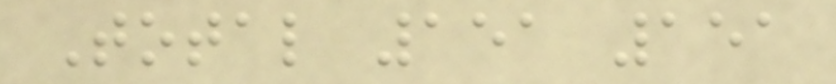Total 151 151
